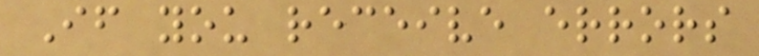If you receive errors
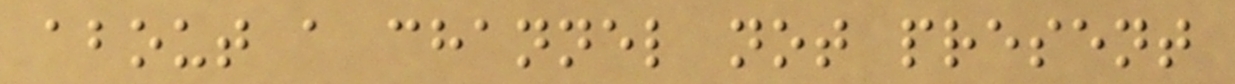about a channel not present
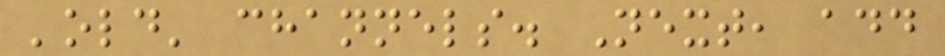'old' channels. Next, add
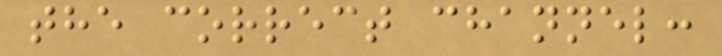the correct channel:
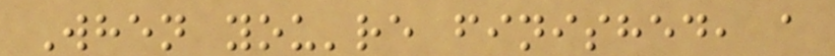When you're finished, a
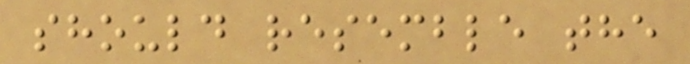should resemble the
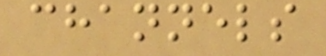channels
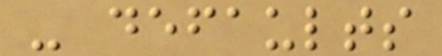- defaults
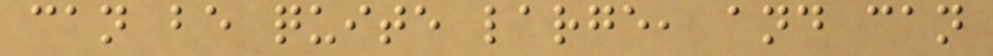can be quite large, and can
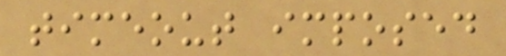timeout imposed
